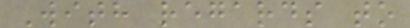With regards to
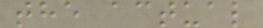the actual
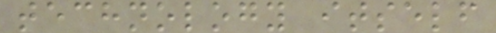technology itself
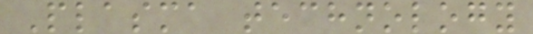Plasma technology
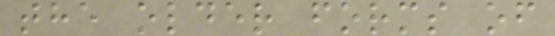the older forms of
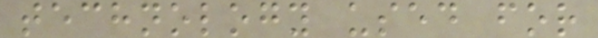technology used for
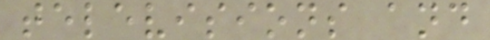televisions and
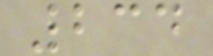234
